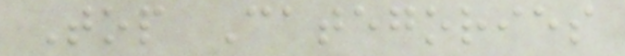Top Categories
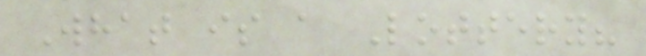What is a Lottery?
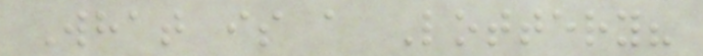What is a Lottery?
